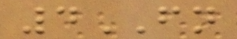4FN
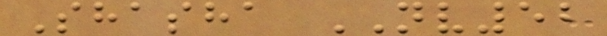Shasha NV52
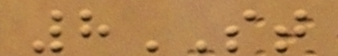8ST
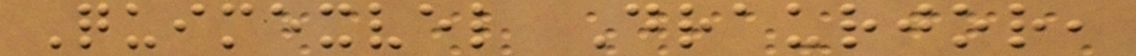Quimexvel Draurjor,
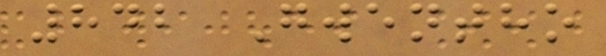842 Gwentho
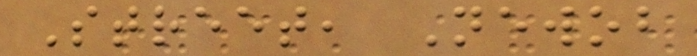Street, Newob
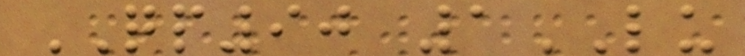QP90 1LU
